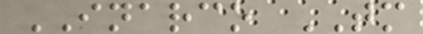INARCO TM
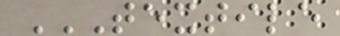TEXTILE
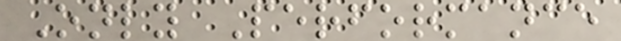Only Performance
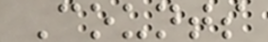Counts
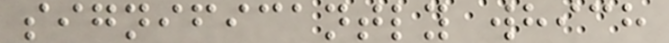significantly which
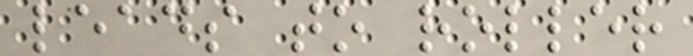leads to roller
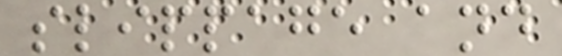slippage and
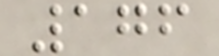176
